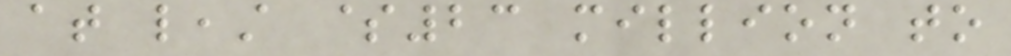at least $23 million to
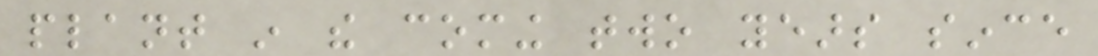plant in the coming two years since
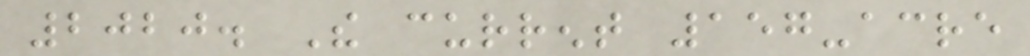2020. The current 157-acre
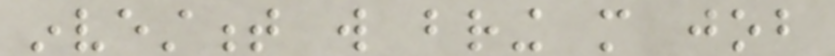investment will bring more job
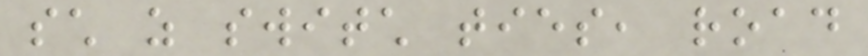such as switch ties, road
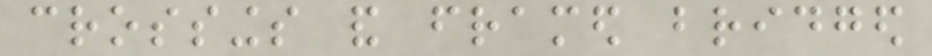crossings and framed bridged
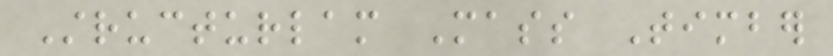Structurlam Mass Timber
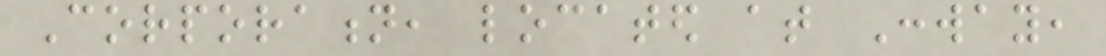Corporation, located at Conway,
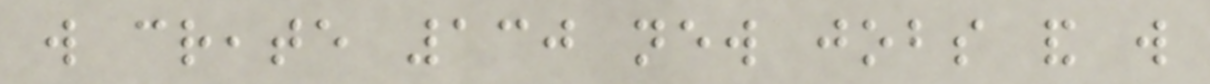will create 130 new jobs and will
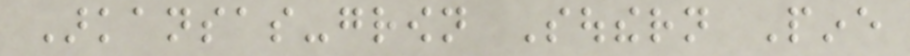Arkansas-grown Southern Pine
